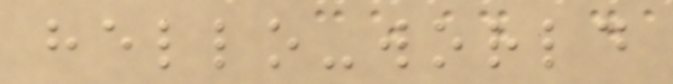hello-world
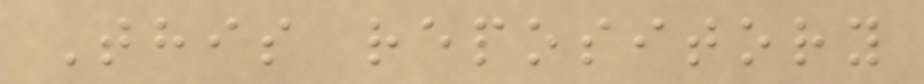This repository
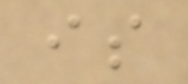is
